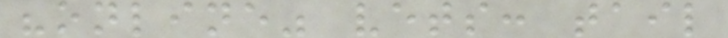"online" vets: tail
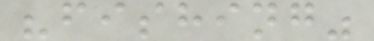"fishing"
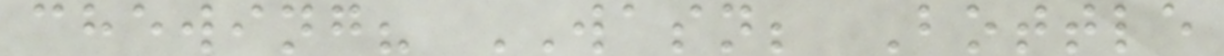chewing? WASN; Bottle
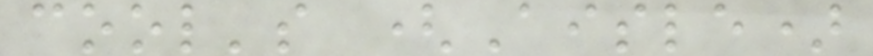cool's (Aisle)
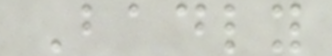Badly
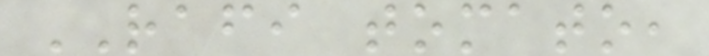RAFI tomato,
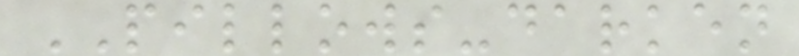PILLOWS-darken
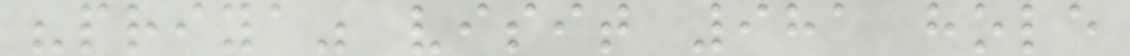"priya" visit 981 hole
